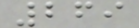269
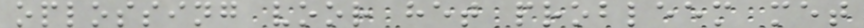oplossing voor het probleem met
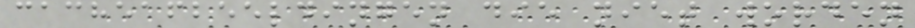cacheafbeeldingen die niet worden
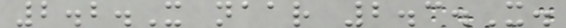2.2.X naar 2.3.X.
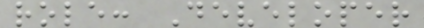role: Developer
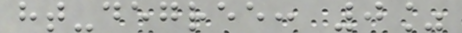ht-degree: 0%
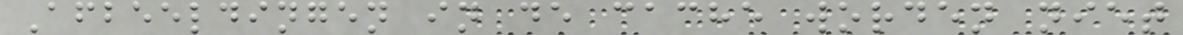Afbeeldingen in de cache worden niet
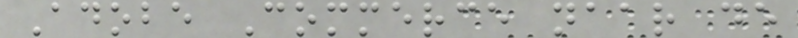Adobe Commerce naar de
